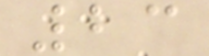23
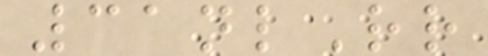31nlRr
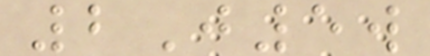2J5w
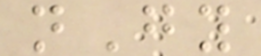nGy
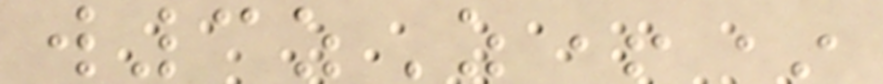w3zZ+*
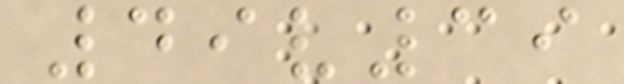49v39
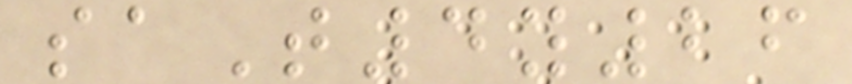saT4y26
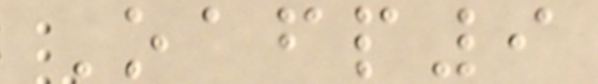Oafp9
